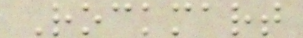Rockmart
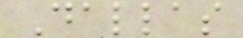Dallas
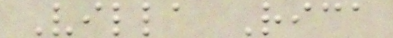Villa Rica
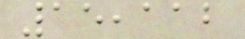15,112
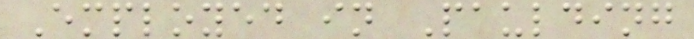Employed in Paulding
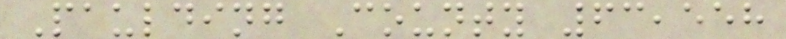Paulding County 63,558
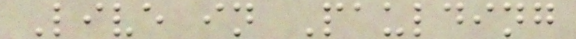Live in Paulding
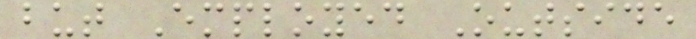but Employed Outside
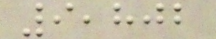9,802
